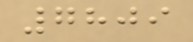7809
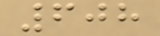608
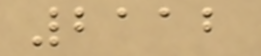2112
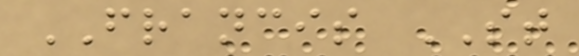FRANCIS ST
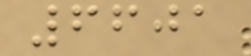6601
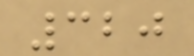320
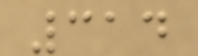314
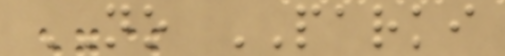NO PARKI
